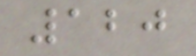120
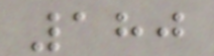180
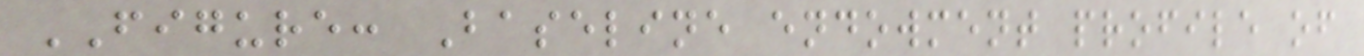FIGURE: Baseline endowment profile of
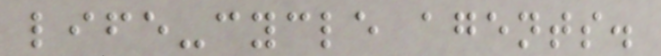life-cycle agents.
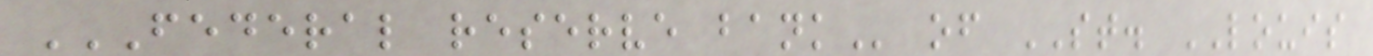FEDERAL RESERVE BANK of ST. LOUIS
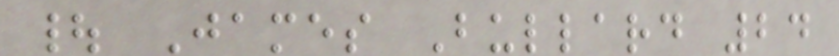| James Bullard 24
